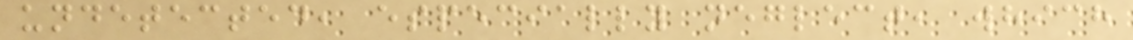undetected, especially neglect, which
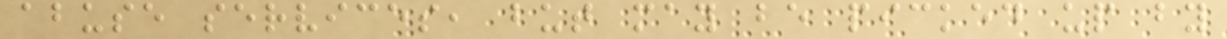abuse services, but may be picked up by
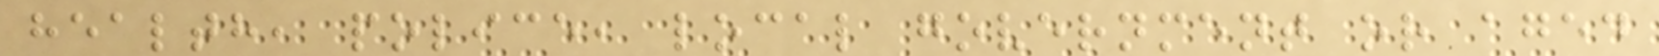health, police, local government or aged
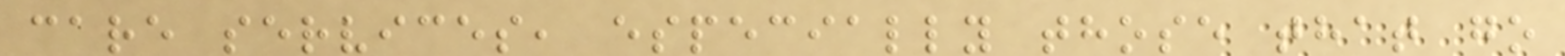care services, especially those that go
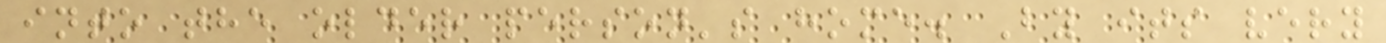into the older person's home. By its very
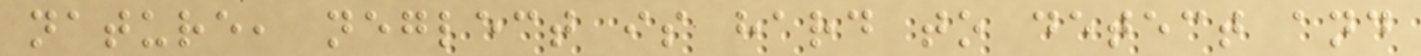nature, neglect is hard to detect and
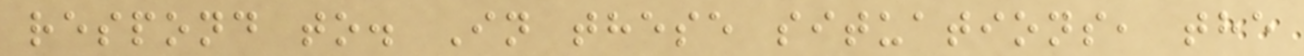respond to. In these situations, the
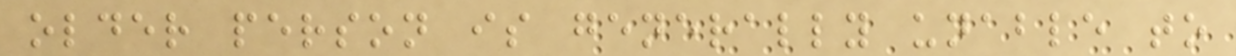older person is generally unable to
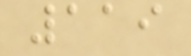119
